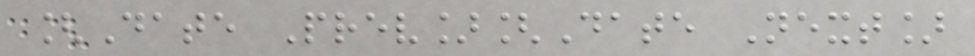[Date Prev][Date Next]
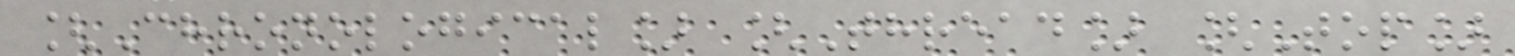[Chronological] [Thread] [Top]
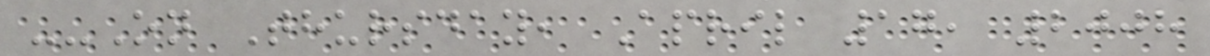--On Thursday, April 17, 2008
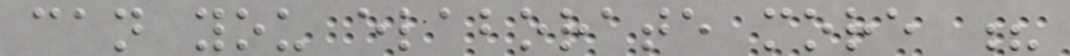can you elaborate more ?
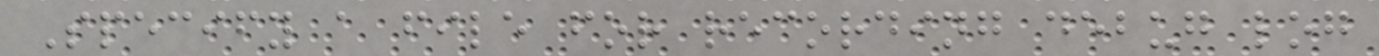Specify a file for recording debug log
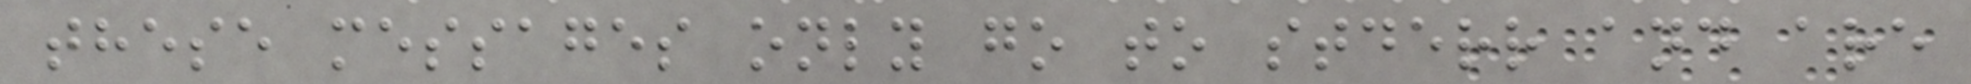these messages only go to stderr and are
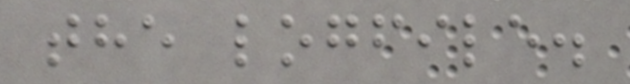the logfile.
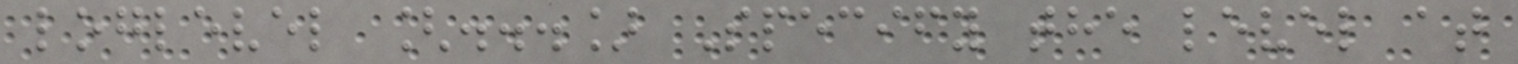loglevel [...] Specify the level at
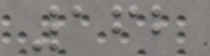162
